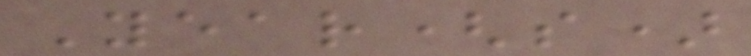Year(s)
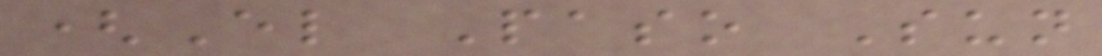(El Paso Sun
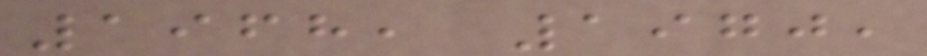1968, 1970,
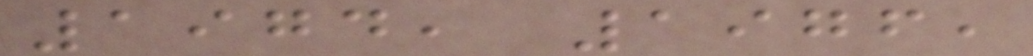1974, 1976,
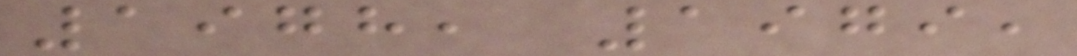1978, 1979,
